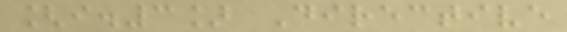[i.3] Directive
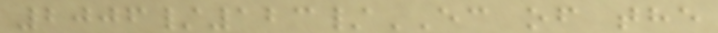2006/123/EC of the
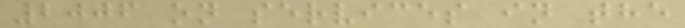2006 on services in the
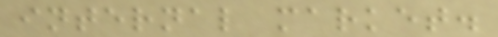internal market.
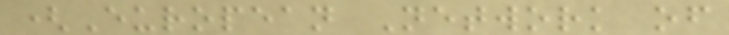(European Network of
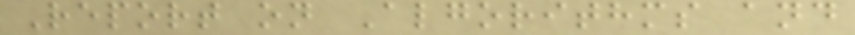Report on Algorithms and
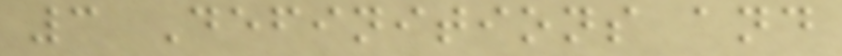3 Definitions and
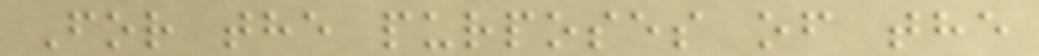For the purposes of the
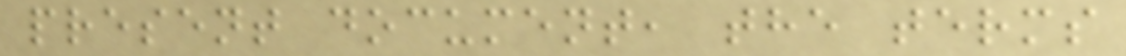present document, the terms
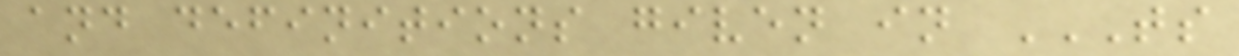and definitions given in TS
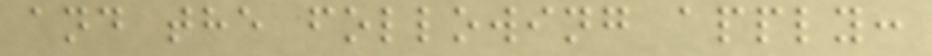and the following apply:
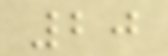20
